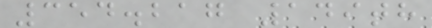354.217 149th
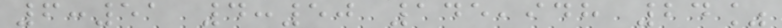6:51 4:50 145,948 24%
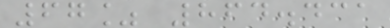67% 864.431
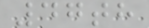47th
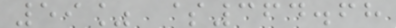59% $364.68
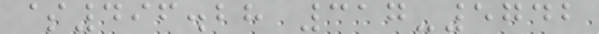$496.28 317-5742
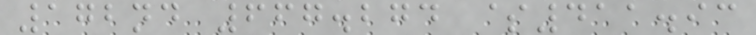172nd 667.274 $411.93
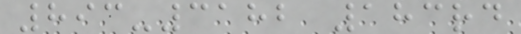893-3182 183rd
